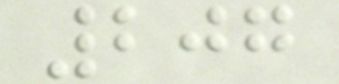207
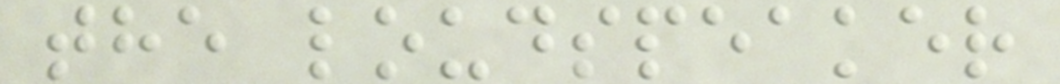the loudspeaker
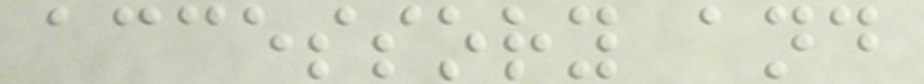accessory and
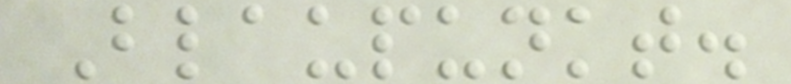Blaupunkt.
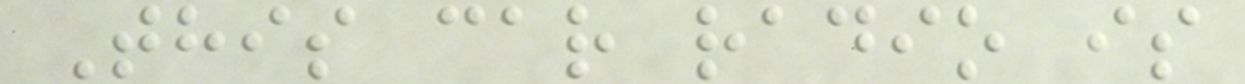This car radio is
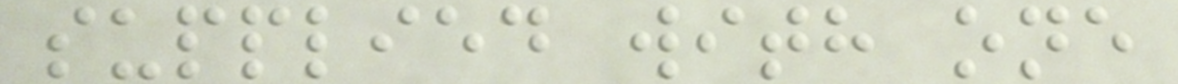supplied with one
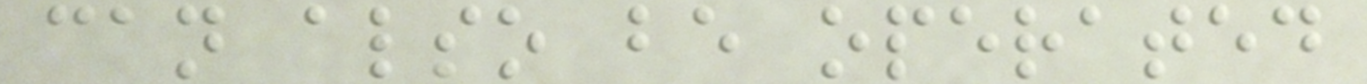can also be operated
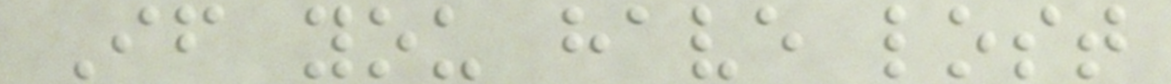If you have lost
